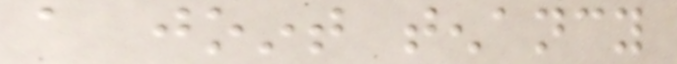a joint tenancy
